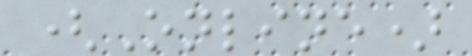(Online)
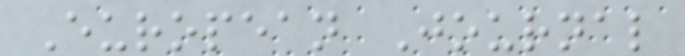European Journal
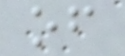of
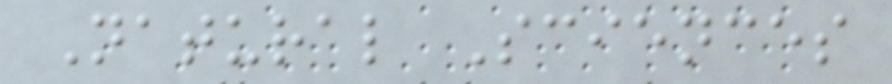Natural Sciences
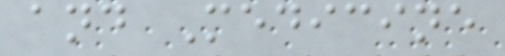and Medicine
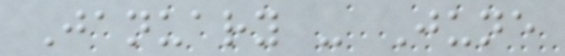January - June
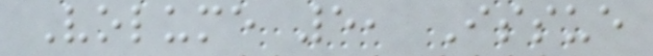Volume 5, Issue
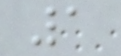1
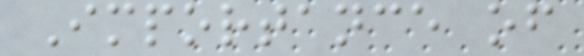Importance of
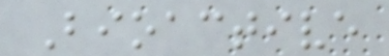Bioactive
